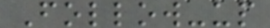Follow-up
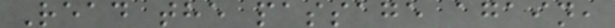Read the passage again,
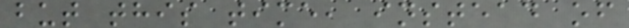but this time, instead of
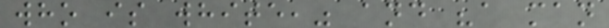who is white," and "a man
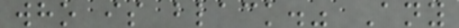who is black." Any
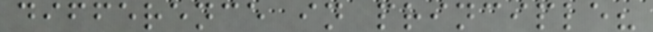difference in principle?
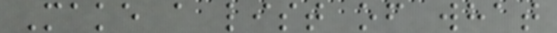Make a list of what
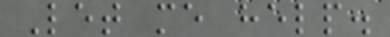Let me help.
